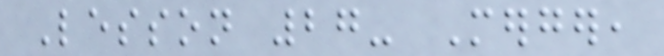Lesson 27- Merger,
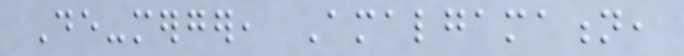De-merger, Amalgamation,
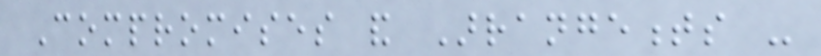Compromises and Arrangements -
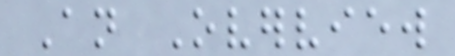An Overview
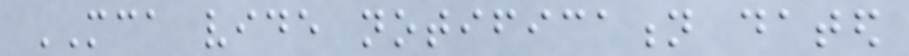MCA vide notification dated
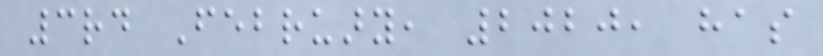3rd February, 2020, has
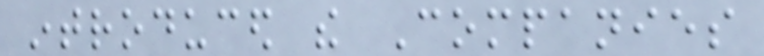introduced the Companies
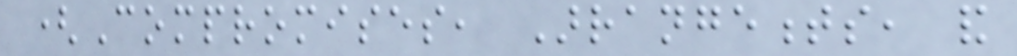(Compromises, Arrangements, and
